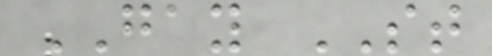GAY ST
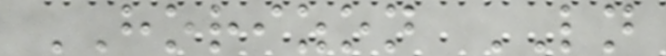HORIZON LN
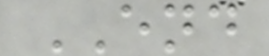END
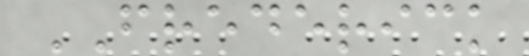FREDERICK
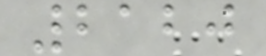2120
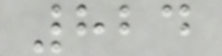824
